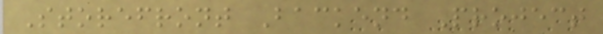Storefront Backend Project
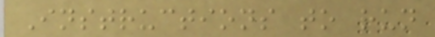Instructions to run
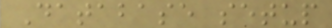Database setup
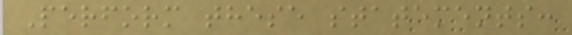Perform these statements:
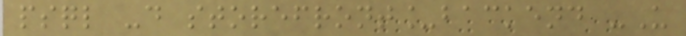psql -d storefront_backend -U
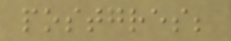postgres;
